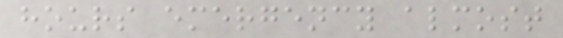hours emergency almost
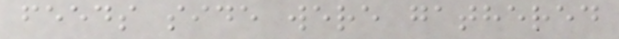feeds side were gathered
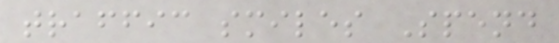traffic smiles Spend
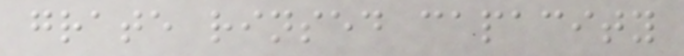grate rinsed capacity
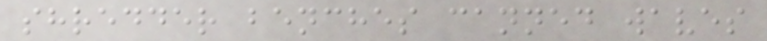shredder benches canned waves
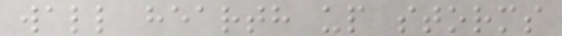wall hearth up storms
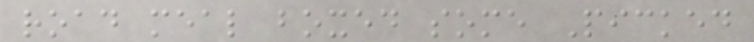road meal boxed some Picked
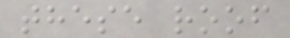these roof
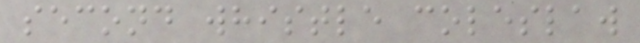second whistle coleslaw
